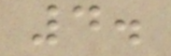4.
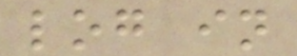log in
